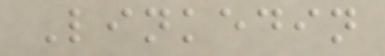Linkedin
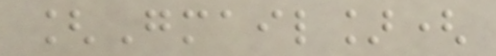[Gmail](
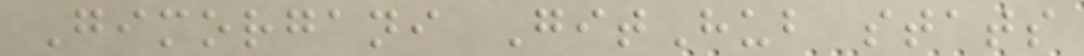Gimorgani GitHub stats
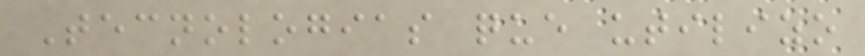Tecnologias que utilizo
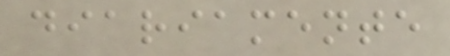diariamente
